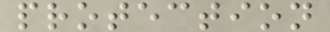protection
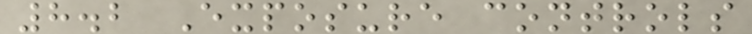8.2 Exposure controls
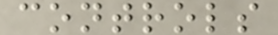controls
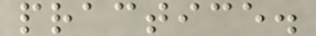practice.
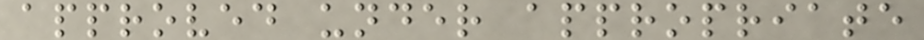approved under appropriate
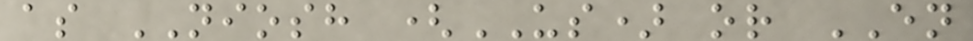as NIOSH (US) or EN
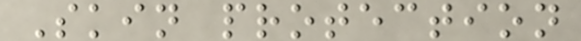Skin protection
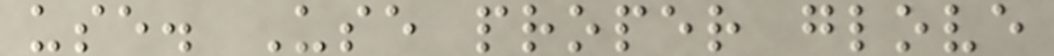use. Use proper glove
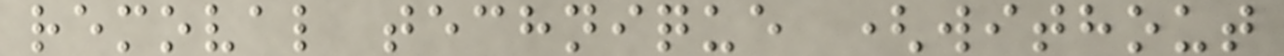removal technique (without
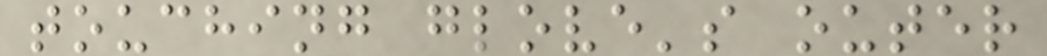touching glove's outer
